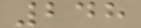248
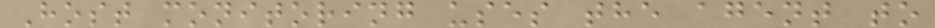Host monitoring uses the agent to
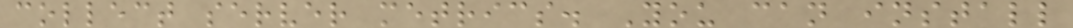collect server metrics. You can install
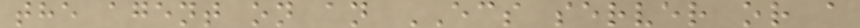the agent on an ECS server or a
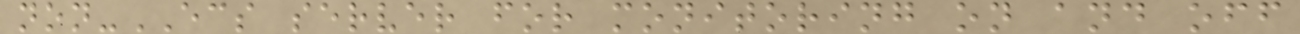non-ECS server for monitoring on and off
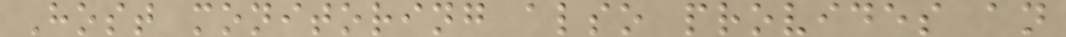Host monitoring also provides an
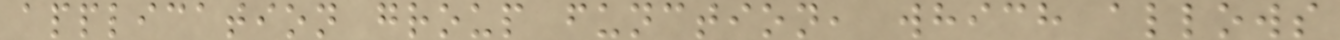application group function, which allows
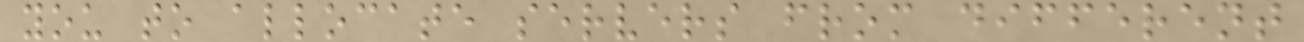you to allocate servers from different
